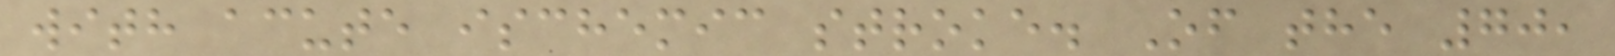with acute ischemic stroke. Of the 70,
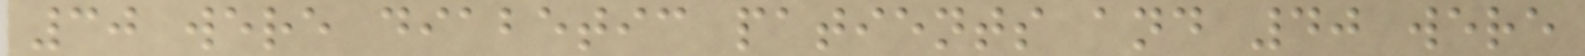30 were diabetic patients and 40 were
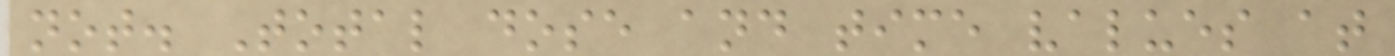not. Total dose and time values at
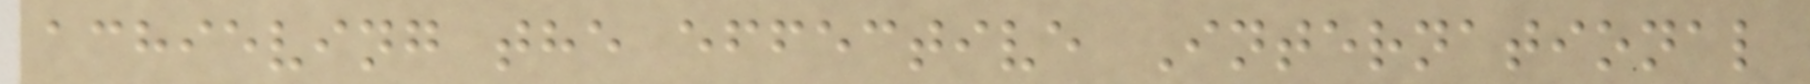achieving the effective International
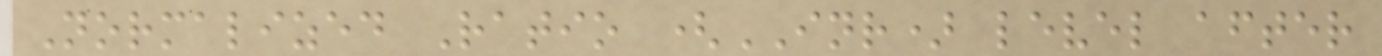Normalized Ratio (INR) level after
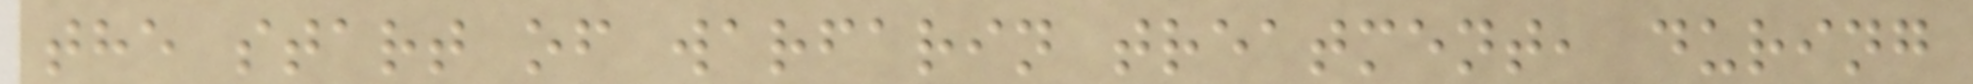the start of warfarin treatment, during
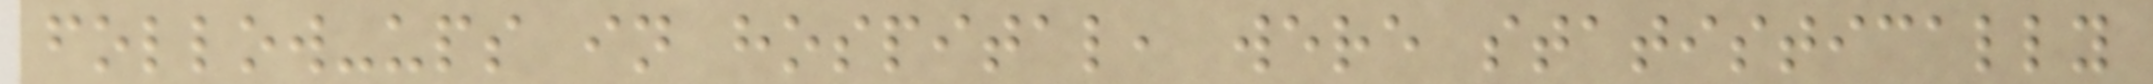follow-ups in hospital, were statistically
